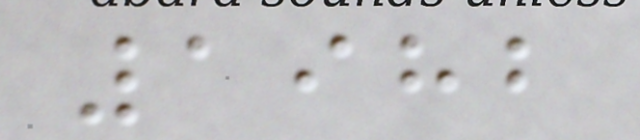1982
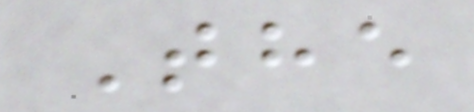The
